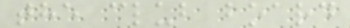the club board
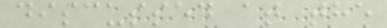discussed at the
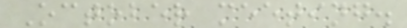October meeting.
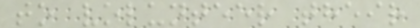to volunteer their
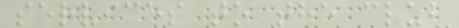services to the club
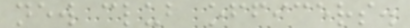new club officers.
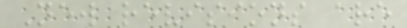New revisions are
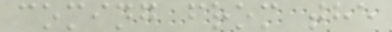coming from the
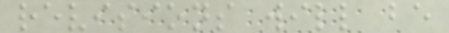revisions will be
